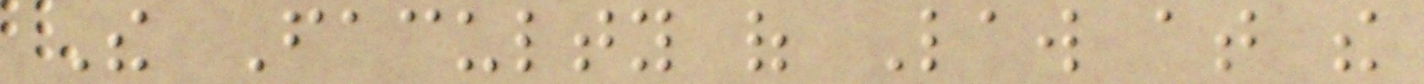The Faculty of Law at the
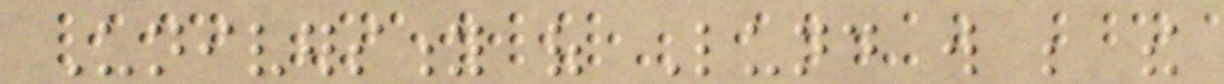University of Lund will be the
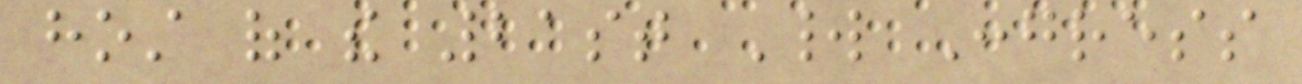host of the 21st World Congress
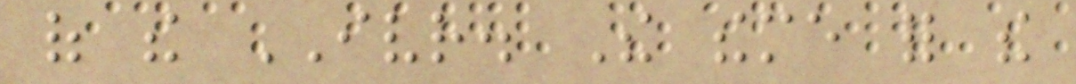of the IVR. The theme for the
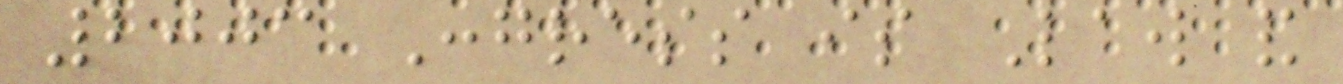2003 Congress is Law and
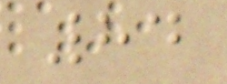84
